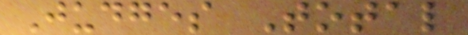Judges Total
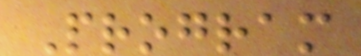Program
